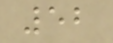52
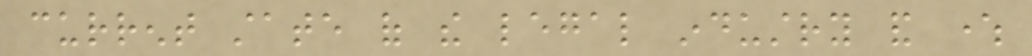current state of the legal industry and where
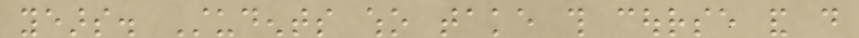years. Students who take this course and do
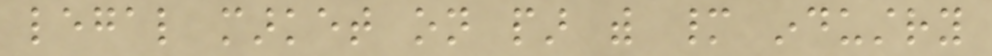legal market on par with many industry
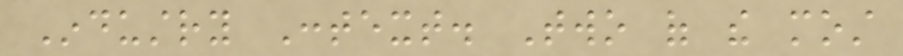Industry Context. Two of the most
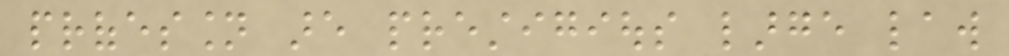profession are prestigious large law
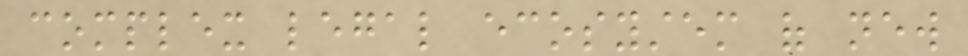complex legal ecosystem of new
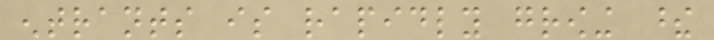entrants is rapidly growing these
